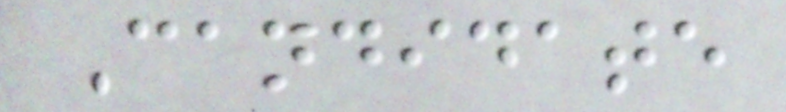Candidate
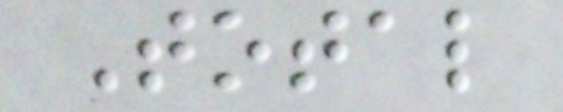Total
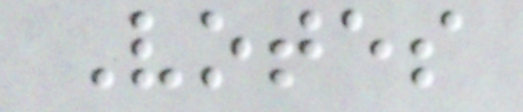Votes
